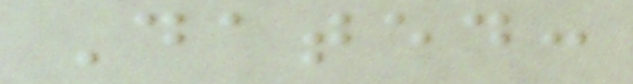Dated:
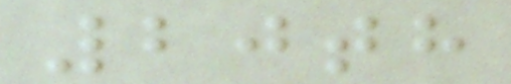20th
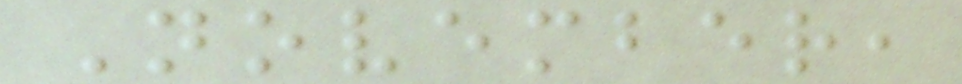November,
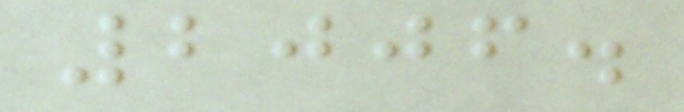2006.
